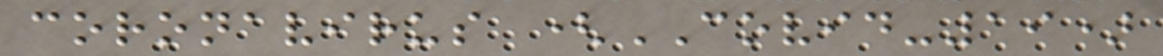coronavirus (COVID-19)
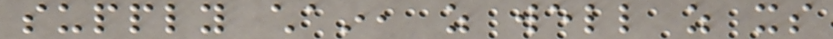supply chain, as well as its
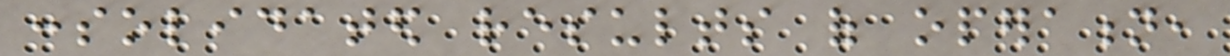consolidated results of operation,
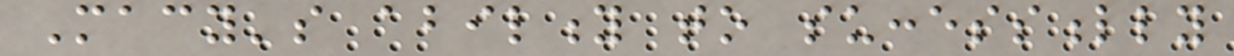Macy's ability to successfully
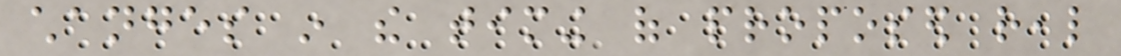changes in the timing of proposed real
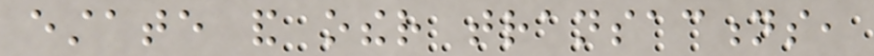estate and other transactions,
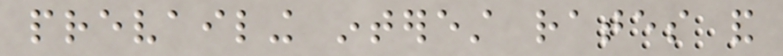prevailing interest rates and
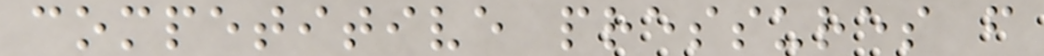competitive pressures from
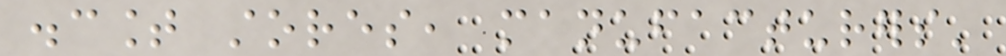discount stores, manufacturers'
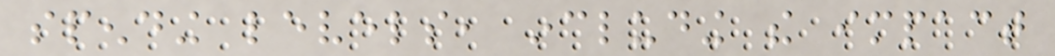spending levels, including the impact
